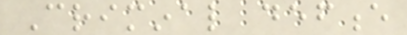Criminal defence
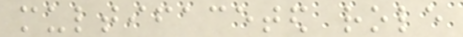multifaceted role
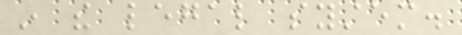in the legal system.
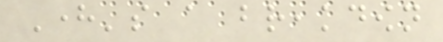Here's a breakdown
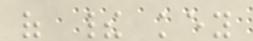of their key
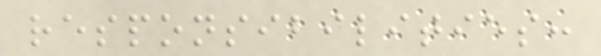responsibilities:
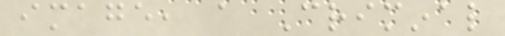image, a Criminal
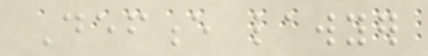Defence lawyer
